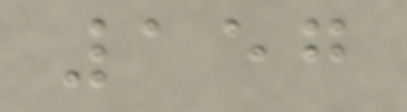157
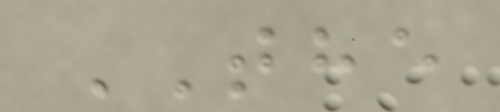THE
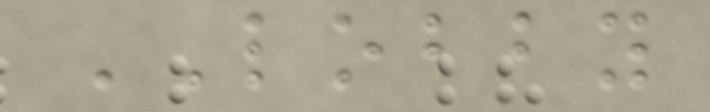LOBBY
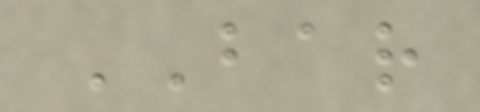BAR
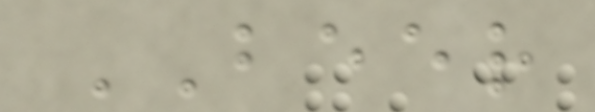BEER
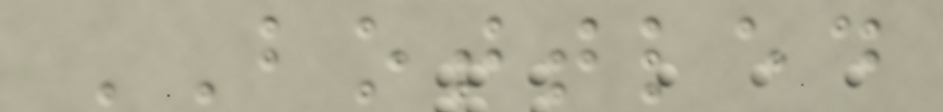BOTTLED
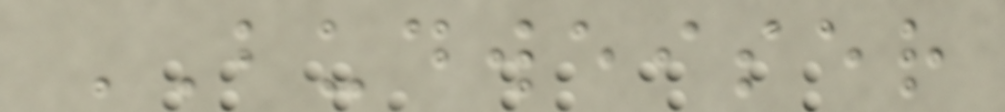BUDWEISER
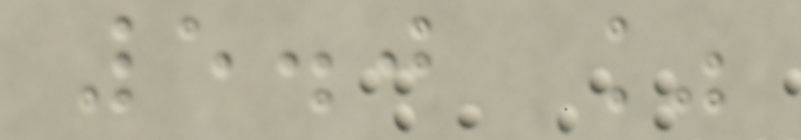5.0 %
